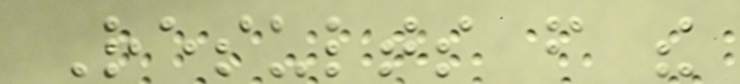Results from the
